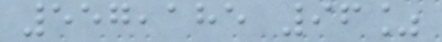557,185 96%
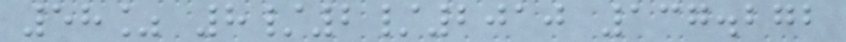58% 8/2/2010 137.272
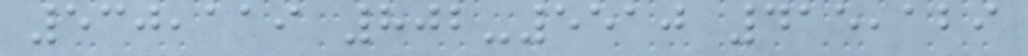530,119 802-5510 415,129
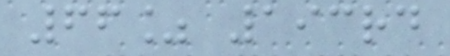66% 193rd
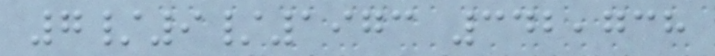7/9/1973 342,738
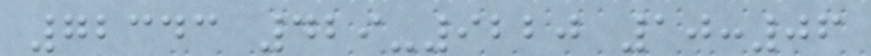72343 429-9220 10:06
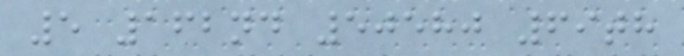5 162nd 50580 69th
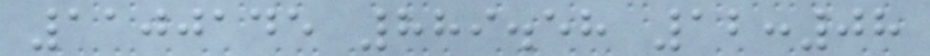1100145 889.58 12:08
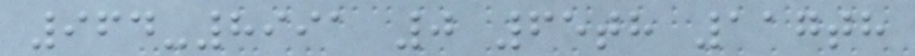964-8991 0 65th 117th
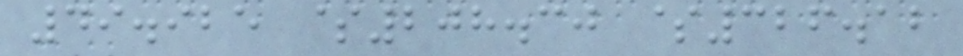49.925 $208.30 $326.12
